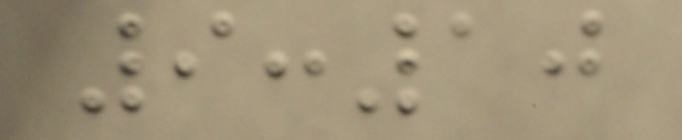9:10
